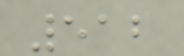512
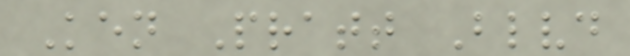Ken Pratt Blvd
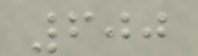600
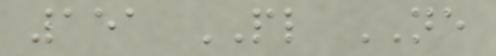151 PL NE
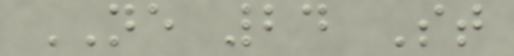NE 24 St
